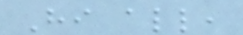Hi all,
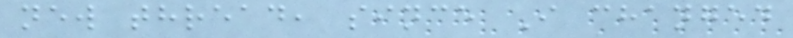new thread, since I changed
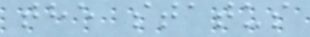the status
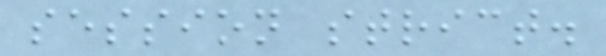session strict.
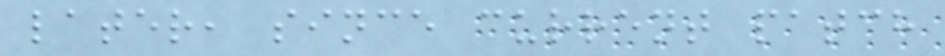later, since current patch
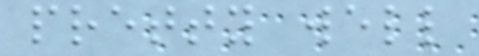pretty well
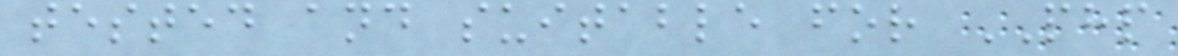tested and suitable for PHP
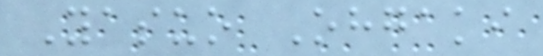Yasuo Ohgaki
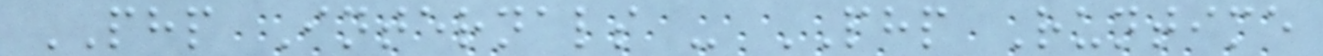PHP Internals - PHP Runtime
